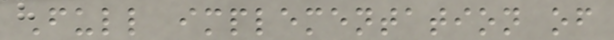Full implementation of
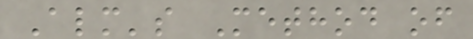Alm's Method of
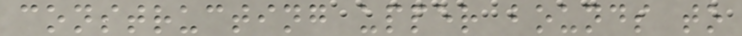constructing upper bounds to
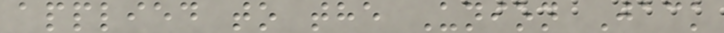applied to the Union Jack
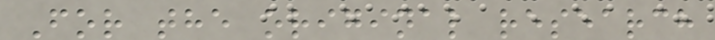For the original research
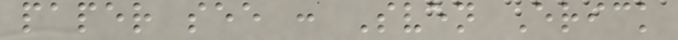paper see : Sven Erick
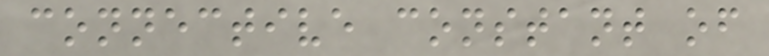connective constant of
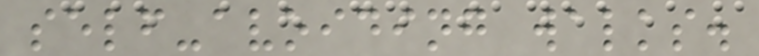self-avoiding walks.
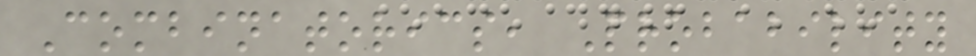Combinatorics, Probability
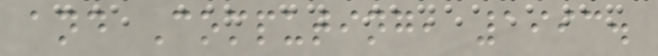and Computing, 1993.
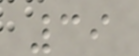39
